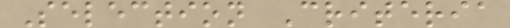Selection Criteria
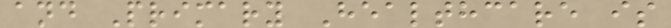and Primary Healthcare is
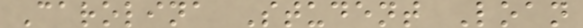Carolina Student Loan
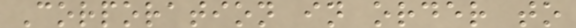Corporation in order to
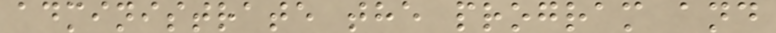administrate the program and
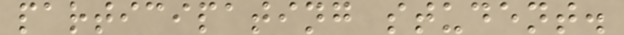participating student.
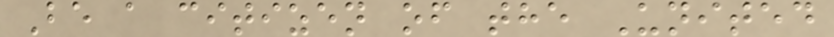Be a citizen of the United
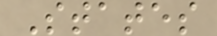States
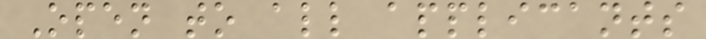Open to all applicants
